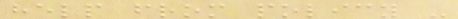help from policy -
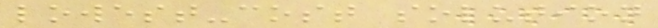lowest-cost solution
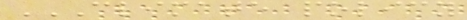CLIMATE POLICY
